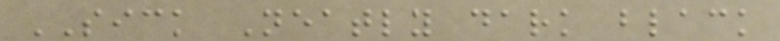SICK Neatly dark black
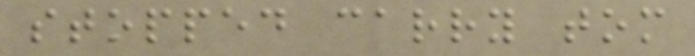stopped carry tom
